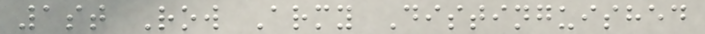1st Row Army Distinguished
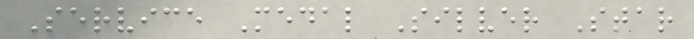Service Medal Silver Star
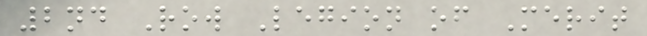2nd Row Legion of Merit
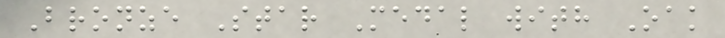Bronze Star Medal with Oak
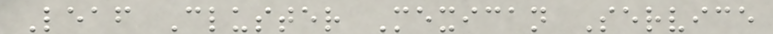Leaf Cluster Mexican Service
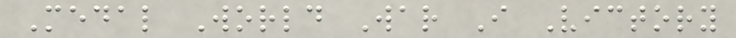Medal World War I Victory
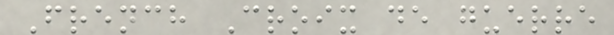French Croix de guerre
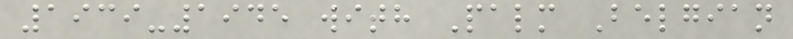1939-1945 with Palm Belgian
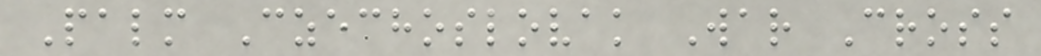Palm Czechoslovak War Cross
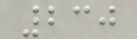230
